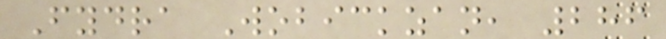Fydra Wobickzan, 286
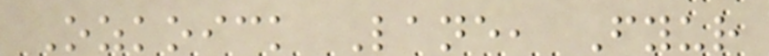Ozkoick Lane, Fyur
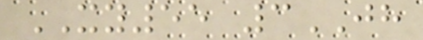XY55 3JH
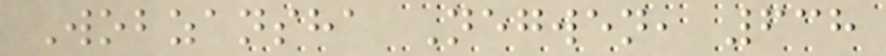Wobzansha Negwen, 638
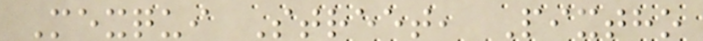Mexqui Street, Pixtho
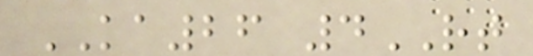KA26 4RT
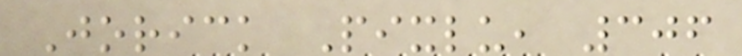Jorick Pixlu, 306
